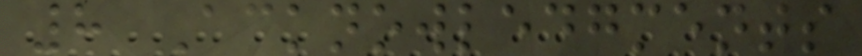8 Acknowledgments
